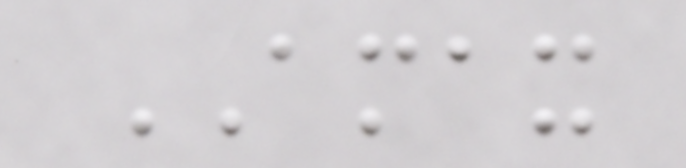AMAX
